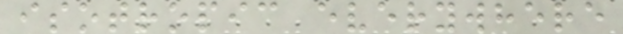isotropic everywhere
